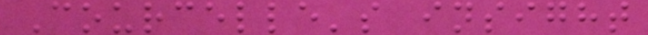Courcelle's insight
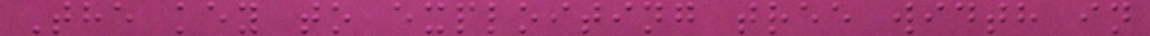The key to exploiting tree width in
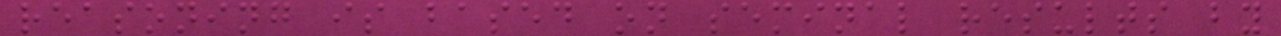reasoning is based on seminal results by
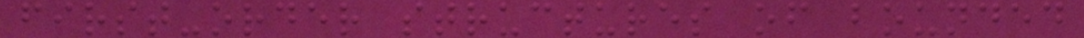first-order structures of bounded
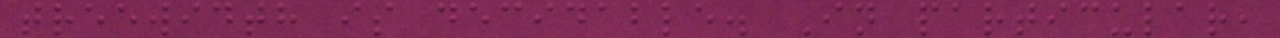treewidth is decidable. In particular,
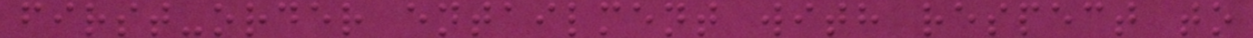first-order entailment with respect to
